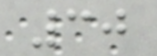30
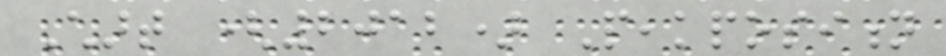Chart (2012) Peakposition
